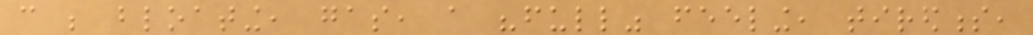can be bloating, gas, a "full" feeling, tiredness,
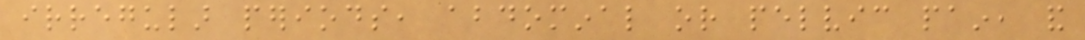irregular periods, abdominal or pelvic pain, and
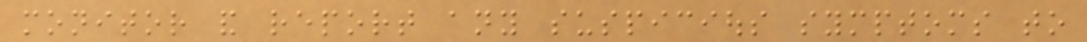monitor and report any suspicious symptoms to
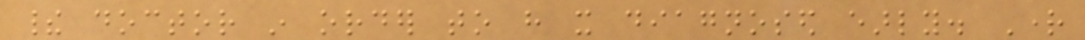their doctor in order to have it diagnosed early. Right
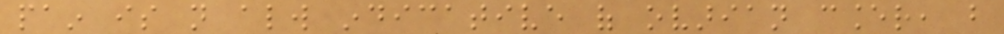pain is not always indicative of ovarian cancer, but
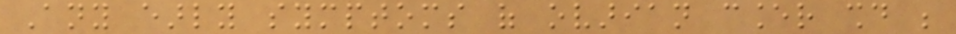Any early symptoms of ovarian cancer should be
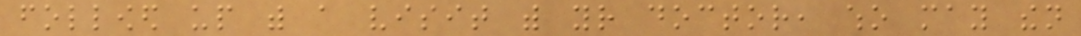followed up with a visit with your doctor, who may then
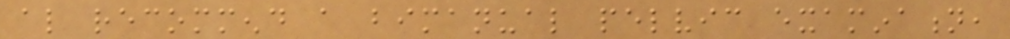also recommend a bimanual pelvic examination,
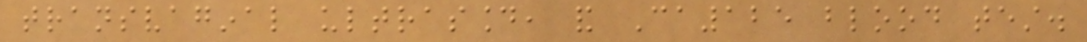transvaginal ultrasound, and Ca125 blood test.
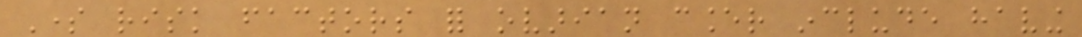Some risk factors for ovarian cancer include having
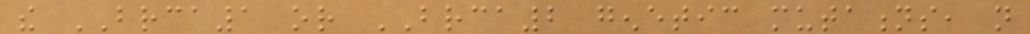the BRCA1 or BRCA2 genetic mutations, not
